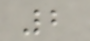2
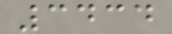3434
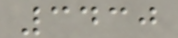3430
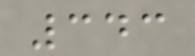343
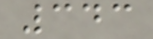343
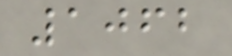1062
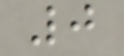0
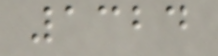1324
